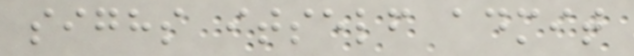sighs itself admit
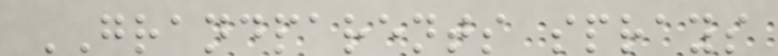GRANDPARENTS sprays
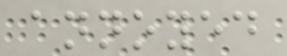annoyed
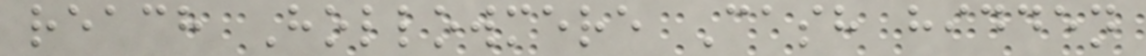reach Hollowmere Cash hidden
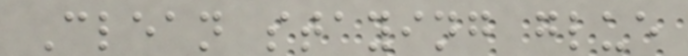Clean staying glue
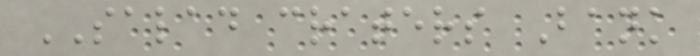SALAD craters Bank
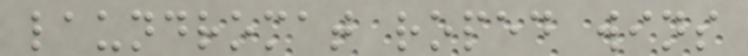laundromat roped wins
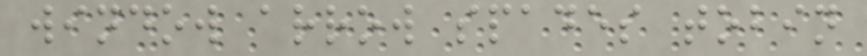window arrow spades tobin
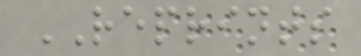REPRINTS
